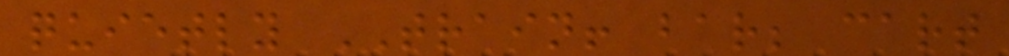quietly TRAIN! bar; cart
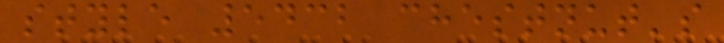style 5432 chestnut's
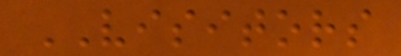VISITORS
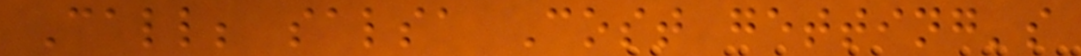Call; salsa Cost getting's
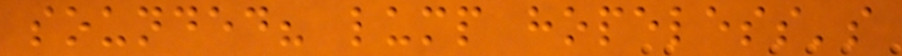sounded? lump hopeless's
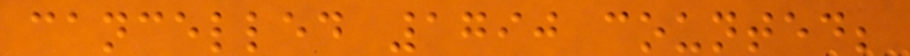cancelled 1790 counted;
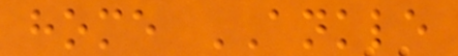home ANKLE
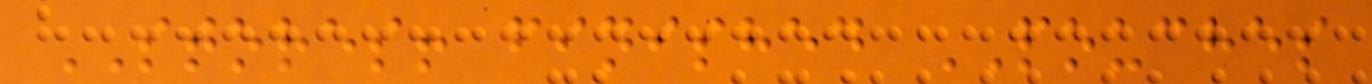STORES! finished POUCHES
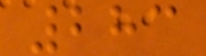283
